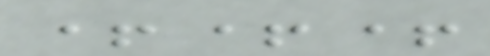+++
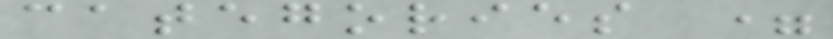categories =
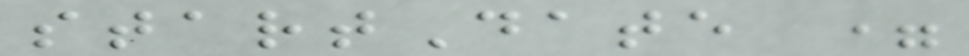startDate =
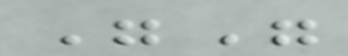""
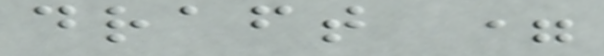draft =
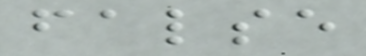false
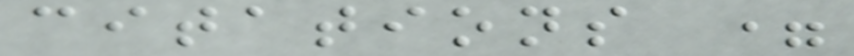citations =
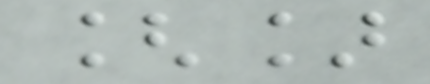[]
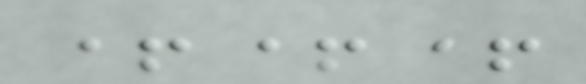+++
